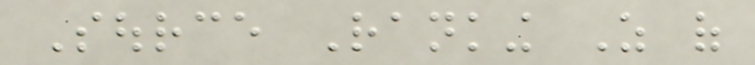Source Ranking As of
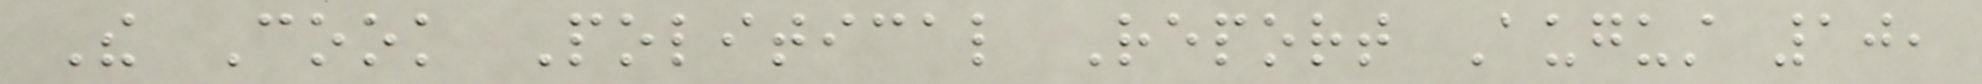The Cook Political Report August 10,
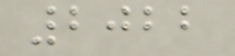2022
